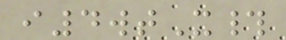i4wtX#
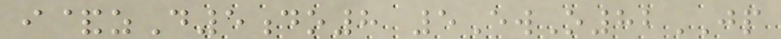i&zD5do8 5EwO82JP
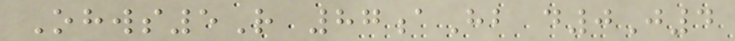Ohws5R 87aHb d0J4
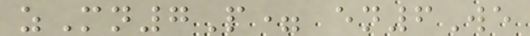zMn7P= en6We
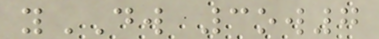yDW 3ow7
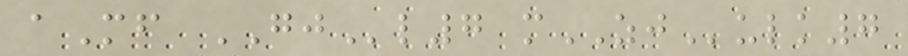aMf GJl7 mZJulk7
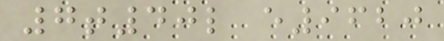7t40l e9620
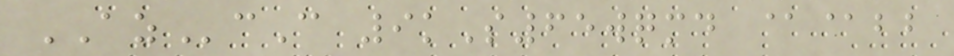AZcC 9kS65wqmd @@bb
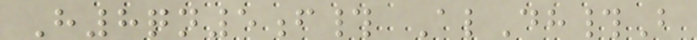H8qn5f# AlDh#B
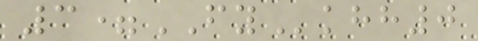3=FYkhh0
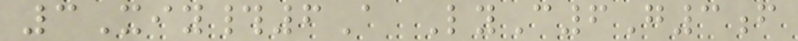3Xiy#6A LyC6G3f
